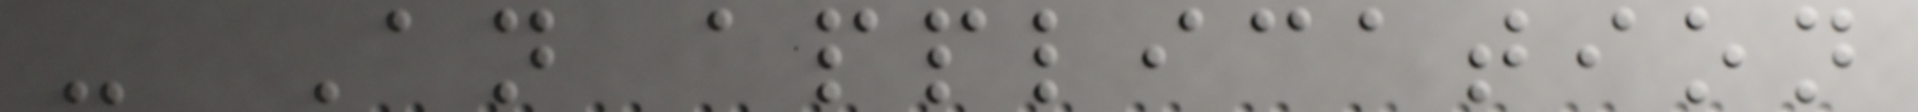- An application
